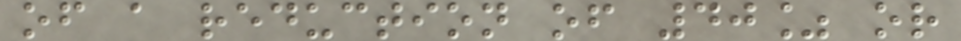of a reduction of 40% or
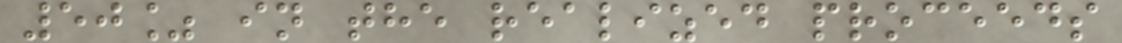50% in the realized proceeds
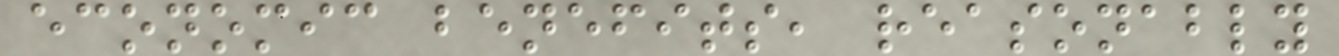economic benefits, reasonably
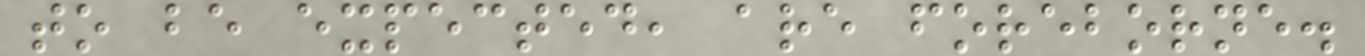to be expected, are foreborne.
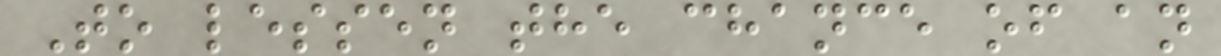To lessen the chance of an
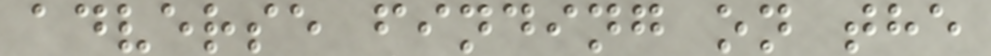adverse finding on the
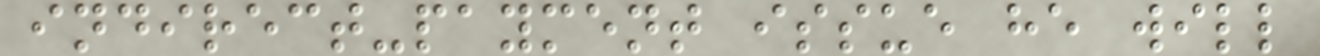indirect-payment issue he will
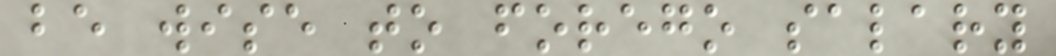be wise to forego salary
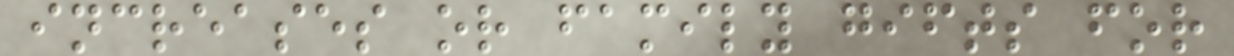increases or family gifts for
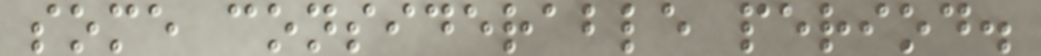some considerable period.
